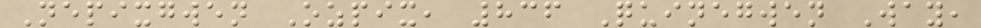Nepixgwen Ozpix, 836 Quinegwen Way,
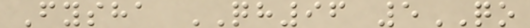Fysha QH96 5QO
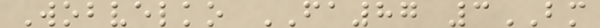Wobvelko FA87 3BM
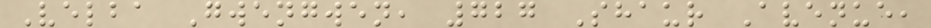Velba Gwengwen, 727 Shaur Avenue,
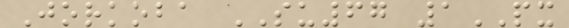Jorkoba SU67 1PX
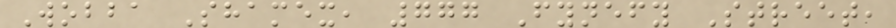Wobba Shamex, 777 Fynefy Street,
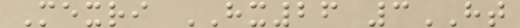Mexri HX26 3HT
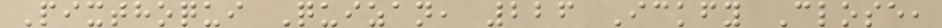Pixthoqui Quizan, 226 Ickfy Close,
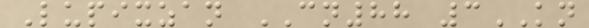Lupixzan CN88 3KN
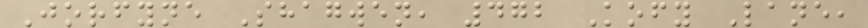Jorfyne Shagwen, 472 Kofy Lane,
